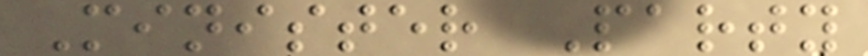Minister Party
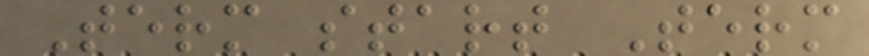Term start Term
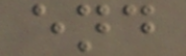end
